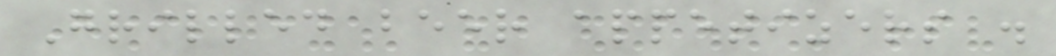Grilled beer appetizers .
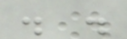. .
